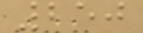250
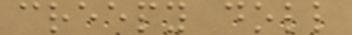creepy doll
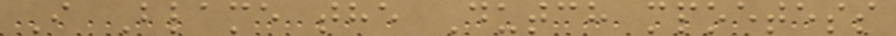I Blame the Dutch mpoetess
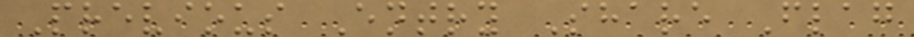Previous Entry Share Flag
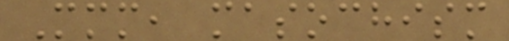Mmm, masochism
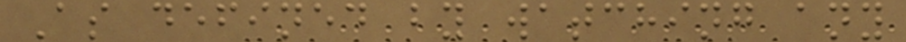As defined by watching any
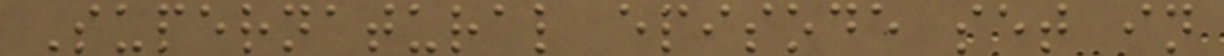Supernatural episode set in
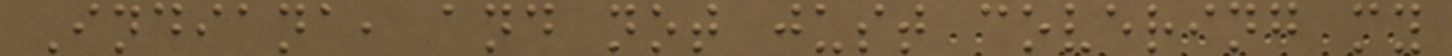Indiana, and not just covering my
